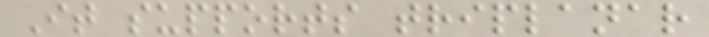It supports triplanar
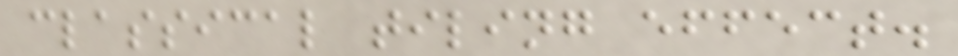classical tiling effect.
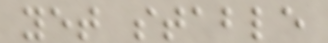yet stable
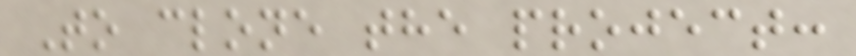To clone the project:
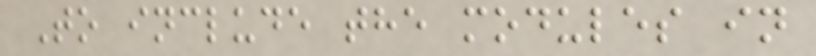To include the modules in
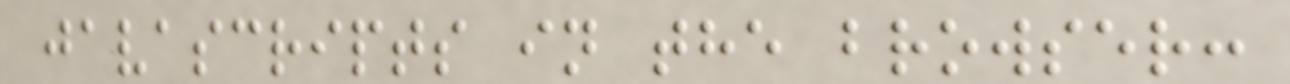javascripts in the browser:
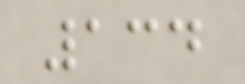134
